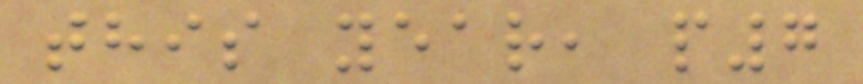this year, p7
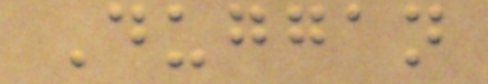Duggan
